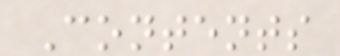Contents
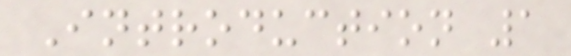Introduction 1
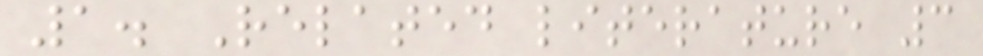1. Related literature 3
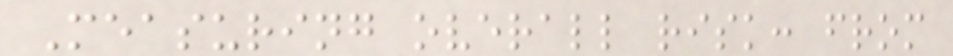Measuring overall risk: from
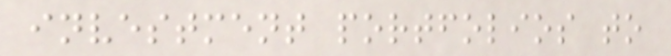investment portfolios to
